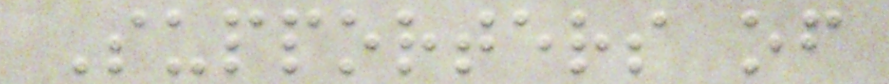Supporters of
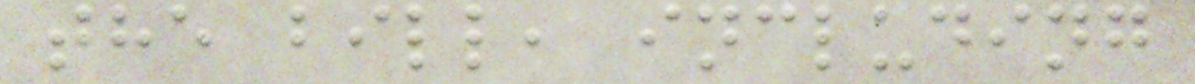the bill, including
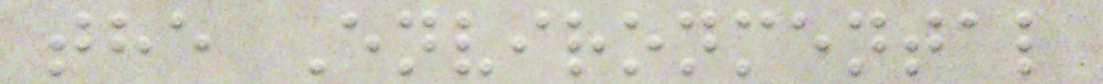the Environmental
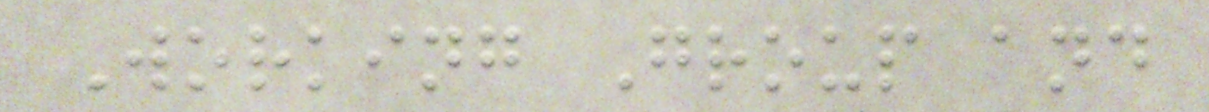Working Group and
